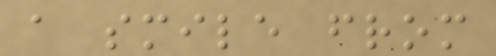a smile from
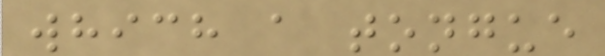which a tongue
